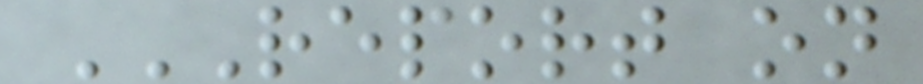REPORT ON
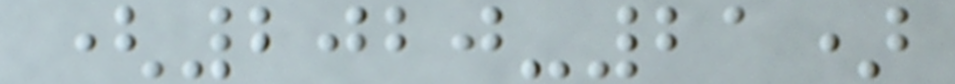(2020-21)
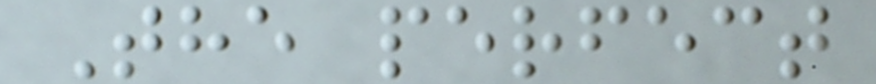The perfect
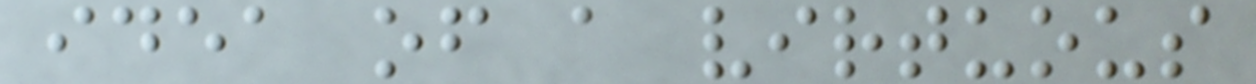idea of a virtuous
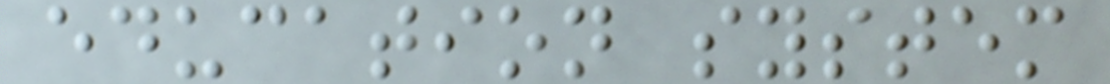education system
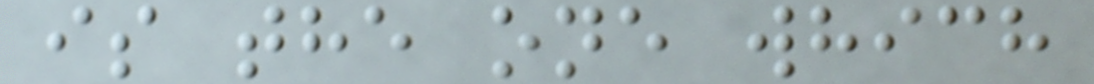is the one which
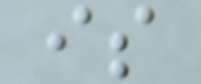is
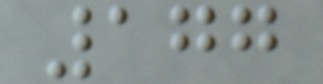177
